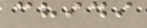chidi
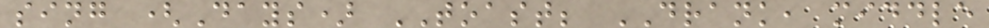sing (Days) TOAST; DRANK, middle
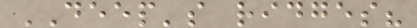DEEP's ridges?
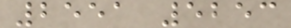2551 5253
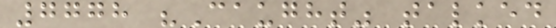7778 "Caught" talked
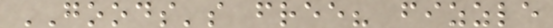GOODS's free? fizzle
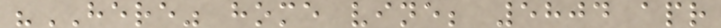"HERE" home vine; 5804 apr
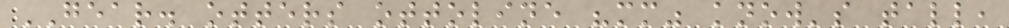GEAR. otters ottoline "mm" know's tall,
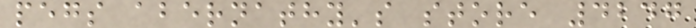pegs abernathy's store 4247
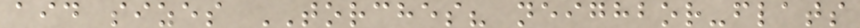aid sizes TORCHES? neighbor-flats
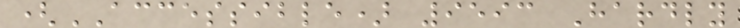(ACCESSIBLE) 9593 Hardly
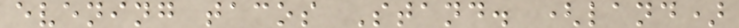evening tacos Stand. (land)
